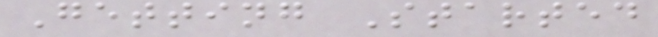Getting Started
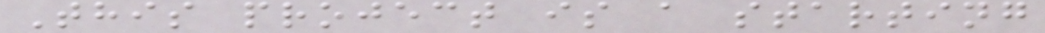This project is a starting
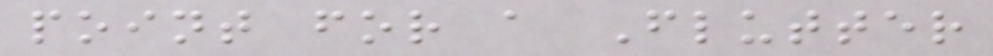point for a Flutter
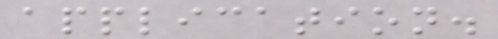application.
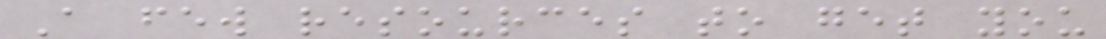A few resources to get you
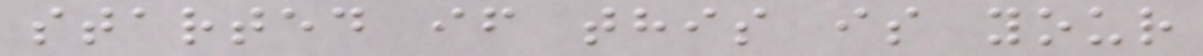started if this is your
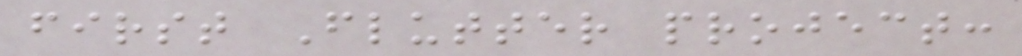first Flutter project:
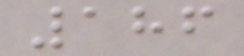186
